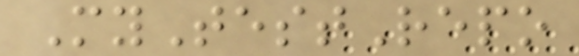MyTestRepo
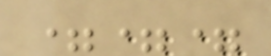===
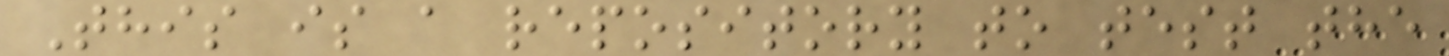This is a repository to test the
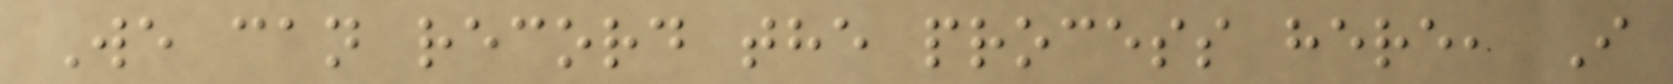We can record the process here, I
